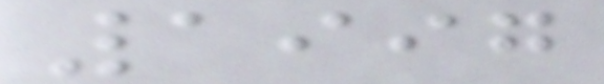1997
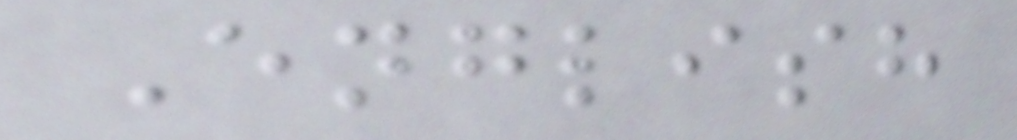English
